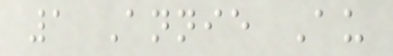1 Annie Au
